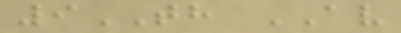9TH AV
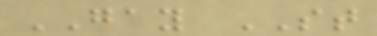GAY ST
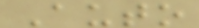Auto
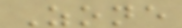Zone
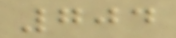704
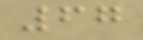67
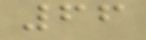66
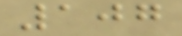107
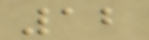12
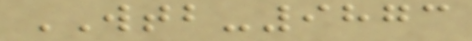WTB-9873
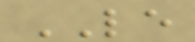LE
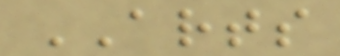ARTS
